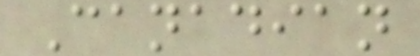Canadian
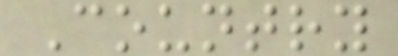Country
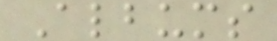Albums
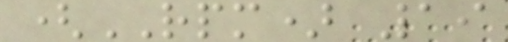(RPM) 19
